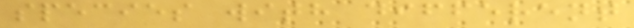species with different
